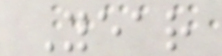Year
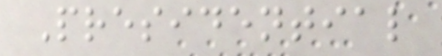Presidential
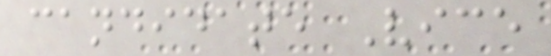candidate Vice
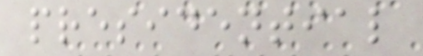presidential
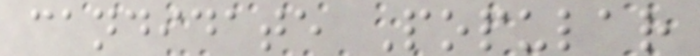candidate Popular
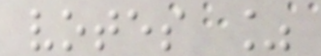votes %
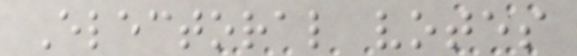Electoral votes
